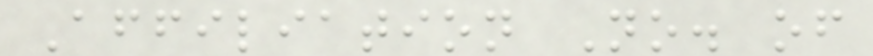Affiliation No. of
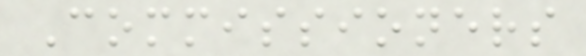Commissioners
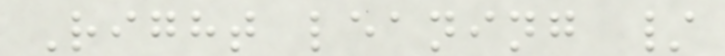Right leaning /
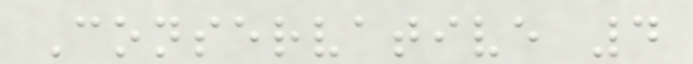Conservative 4
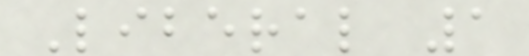Liberal 1
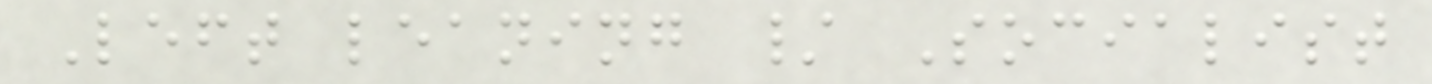Left leaning / Socialist
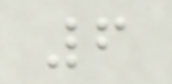6
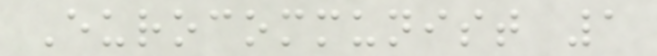Eurocommunist 1
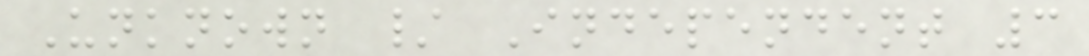Unknown / Independent 3
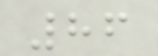86
